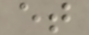et
